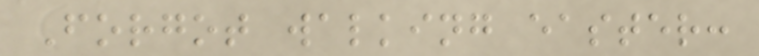Forgot walking easter:
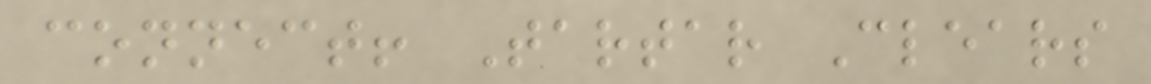connect! Tartar Clears
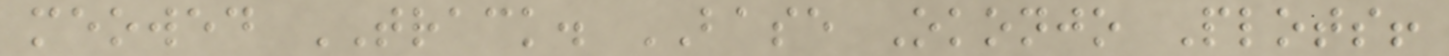meowed TRACK. BASE Okonjo Plots!
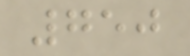750
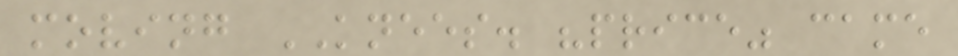moving KNEES. "price" came
